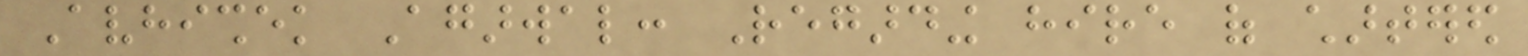Avhishek Agarwal: Regarding hire of chartered
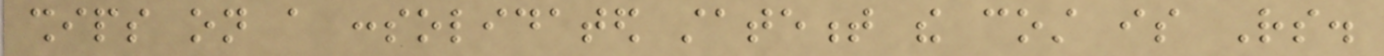ships on a consolidated statement the cost is Rs.
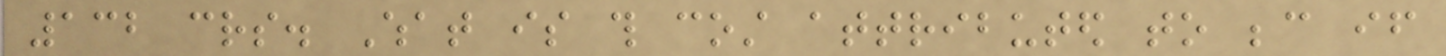132 crs. What is this cost attributed to because if
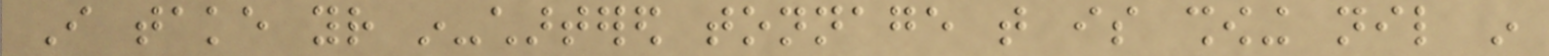I take your in-chartered tonnage that is showing nil in
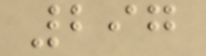297
